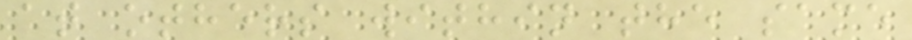at others within the same
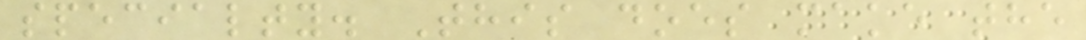specialty. This does make the
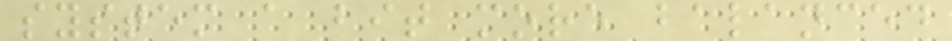system a bit more balanced
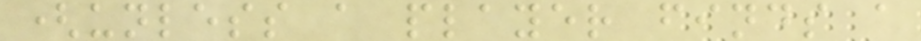(unless a player finds a
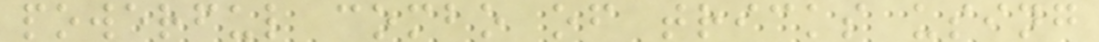powerful combo of tricks using
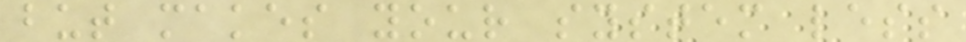but makes your system less
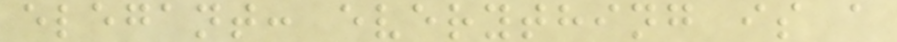elegant: everything is a
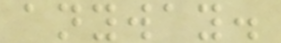anyway.
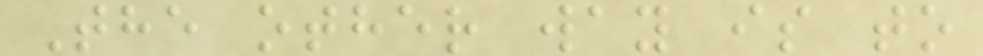The other way is to
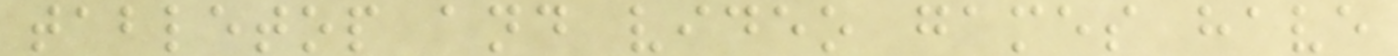tabletop and video games have
